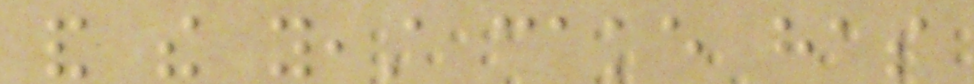and the yeast cake has
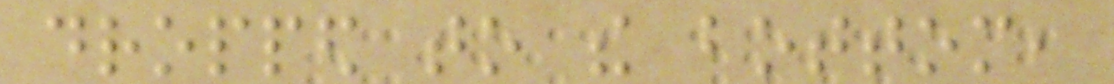dropped to the bottom,
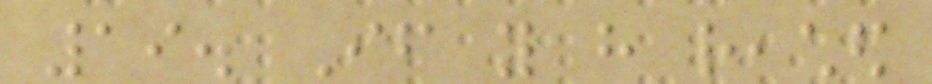19. If you have reached
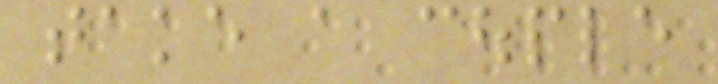take a couple
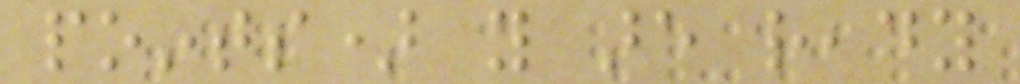points) you are ready
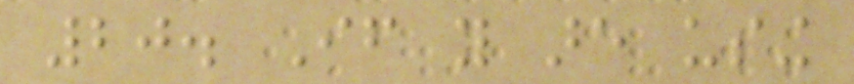20. If you are using
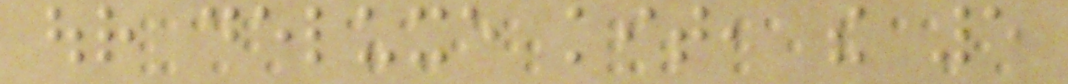our deluxe kit, the 5
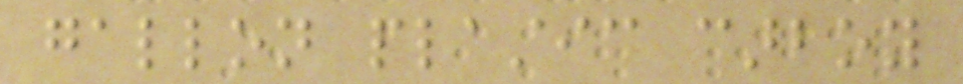gallon plastic carboy
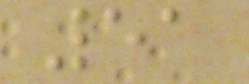51
